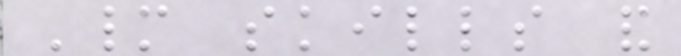Many skills and
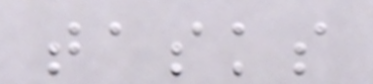tasks
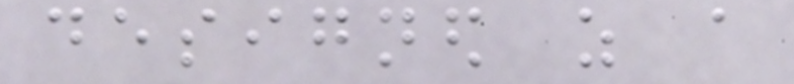designed as a
